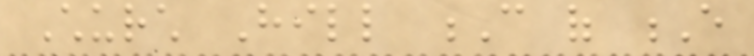Church Hill C of E
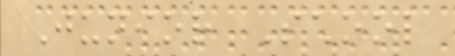Junior School
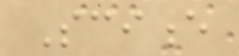Science
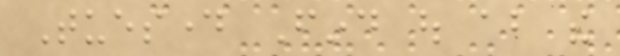Tuesday Find out about the
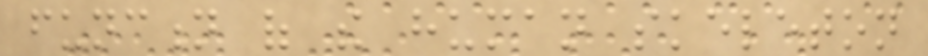function of the human skeleton
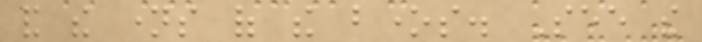and the names of the bones. See the
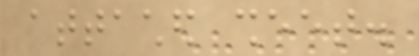attached sheet.
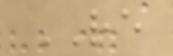RE
